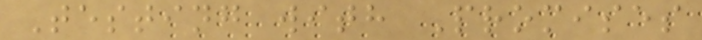Testing with Promises
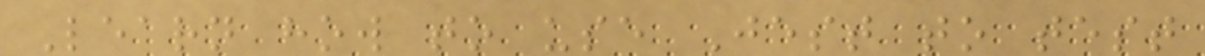Learn how to use Jest to test
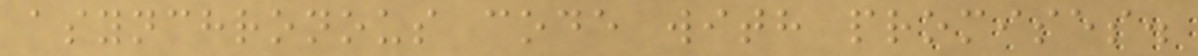asynchronous code with promises.
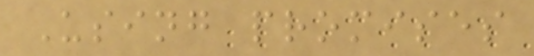Using promises
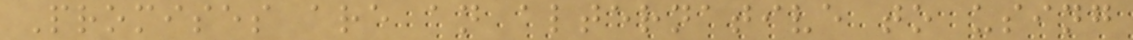Promises are an alternative to using
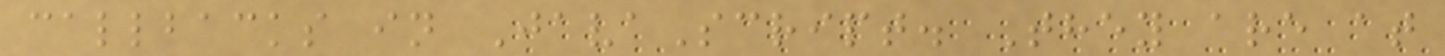callbacks in JavaScript. They are at
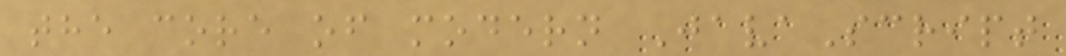the core of modern JavaScript
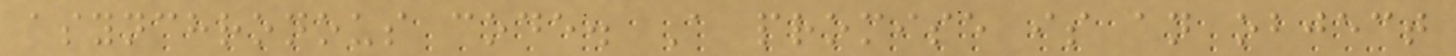asynchronous code. A promise is an object
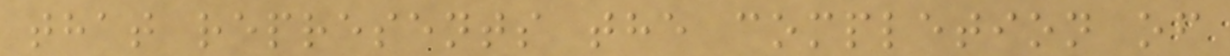that represents the completion of
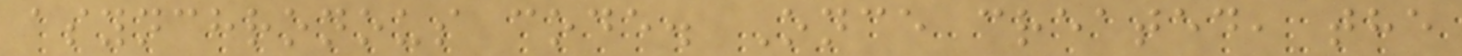asynchronous code. Once created, the
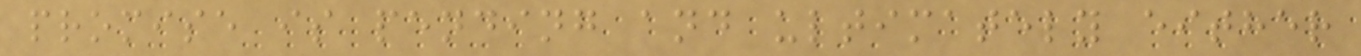promise is pending and ultimately either
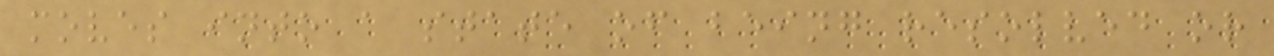moves into a state of being resolved or
